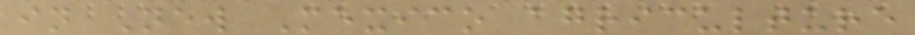in New Mexico agriculture
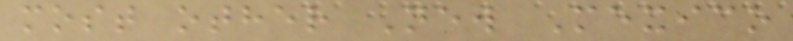most other New Mexico
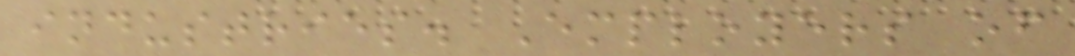industries. Employers of
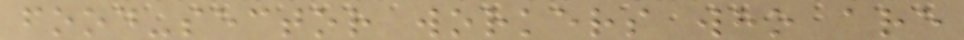food-sector workers who are
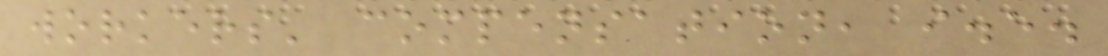workers' compensation, i.e.
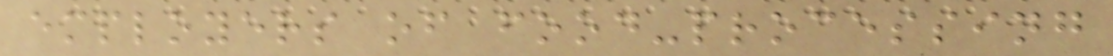employers of food-processing
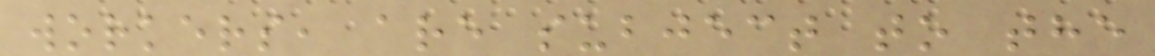workers, are subject to the
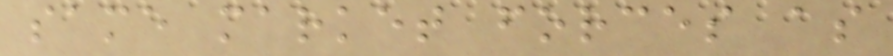same market forces as
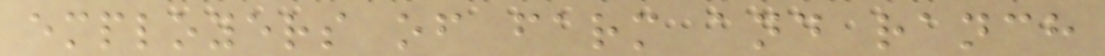employers of farm and ranch
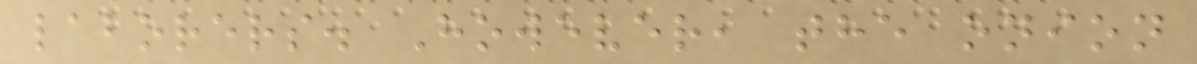laborers. However, the onion
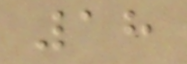18
